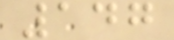147
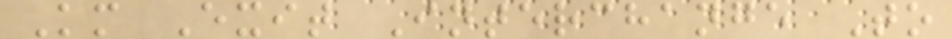Km Exit Interchange To
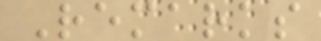Remarks
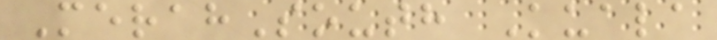MerahSouth Kuala
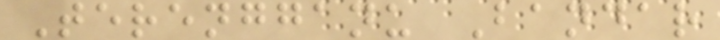Terengganu Bandar
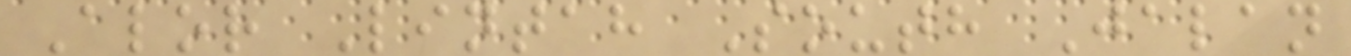Alor Lintah South Jalan
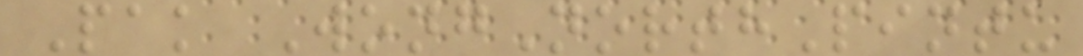Pak WongNorthPintu
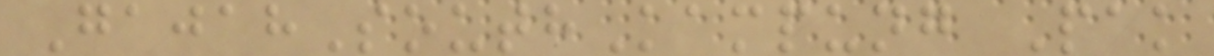GajahSouthKampung Pak
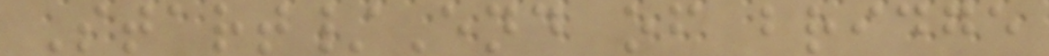Start/End of bridge
